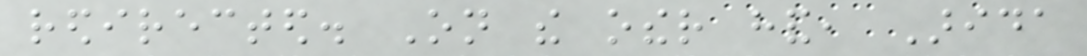redirected. On the other hand, Arida
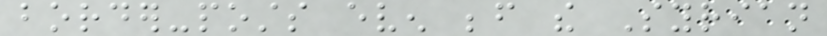border-posts even before the Syrian
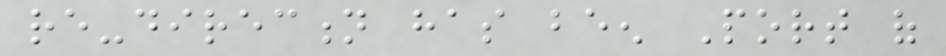re-direction has been Port of
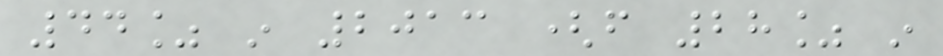44% in 2013 (from 28% in
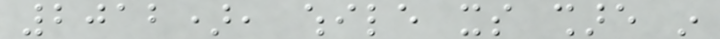2012), while its share in
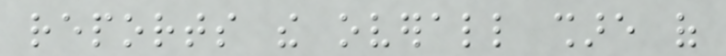reports the overall share of
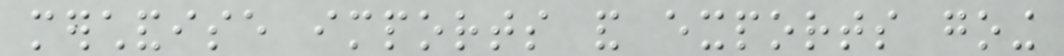merchandise imports and exports going
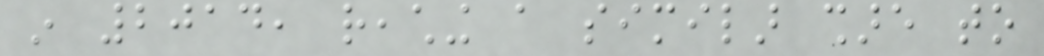in 2014, reaching a similar share to
